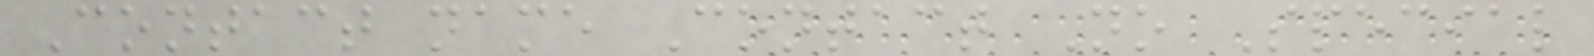Contact name Contact No Special
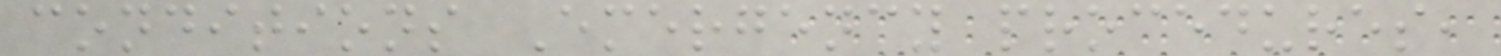conditions Emergency procedures,
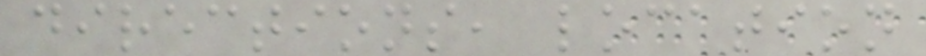directions, location
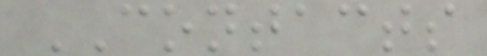CONTACTS
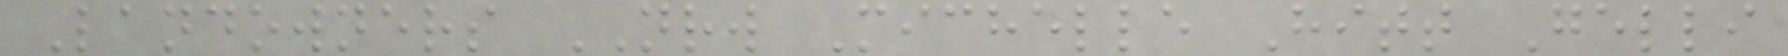Landowners NRW Michelle Hitt Gelli
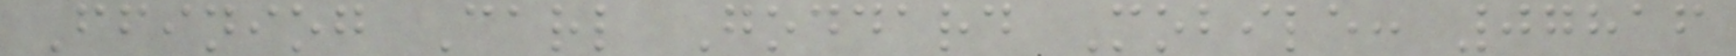Ffiniog Carl Goddard Mobile: 07816
